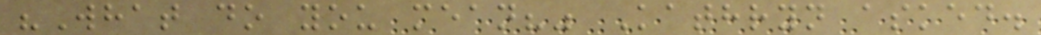"What do you mean?" Kathryn asked.
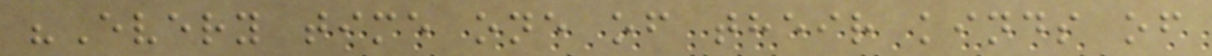"Every time one of their kinds of
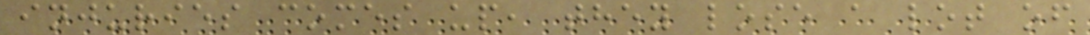injuries comes up, they lose a lot of
